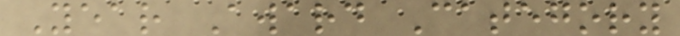Year Award Category
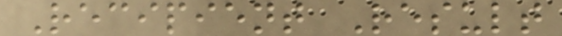Recipient Result
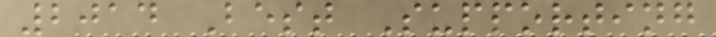2014 Best Supporting
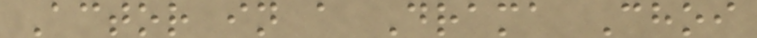Actor in a Drama Choi
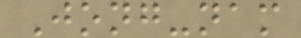Jong-nam
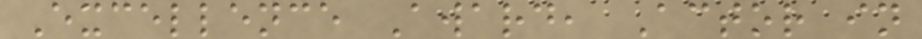Excellence Award, Actor in
